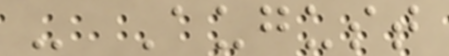- August
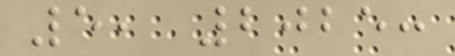5, 2025:
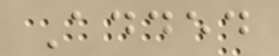Added
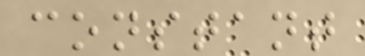constant
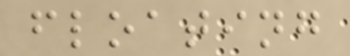floating
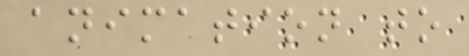animation to
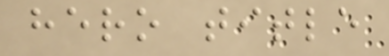hero title
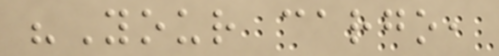"Your cargo,
